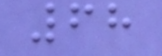68
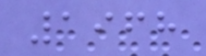1968
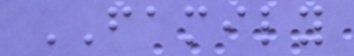FAMILY
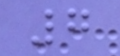7
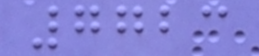7723
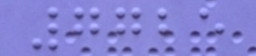7725
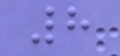8
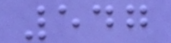547
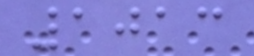1013
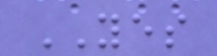YES
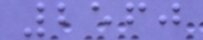2560
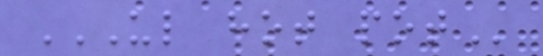UL HOT POT
